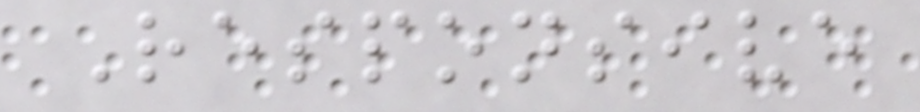Responsive
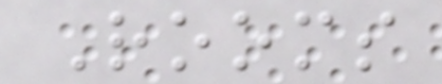Rooms
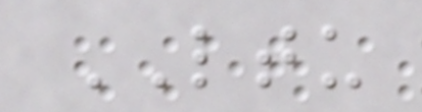LTU
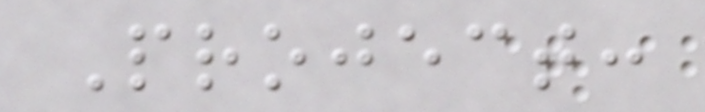Project:
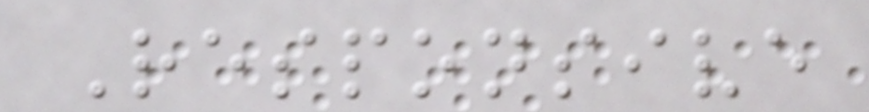Responsive
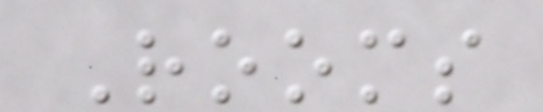Rooms
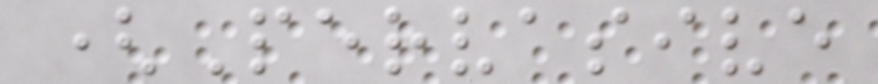(Pervasive
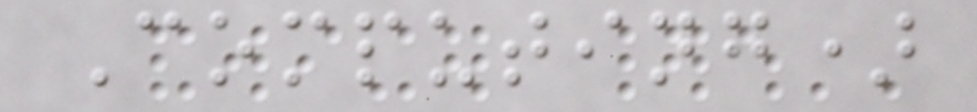Computing)
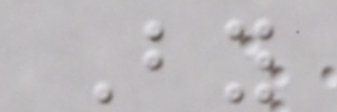By
